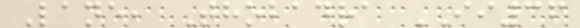Lane, Thobadra II36
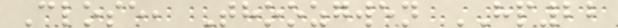Close, Thoozgwen HP22
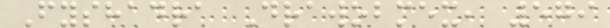Fyshadra Drawobmex, 579
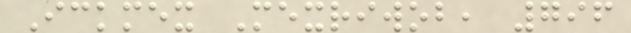Ickmex Mexriwob, 796
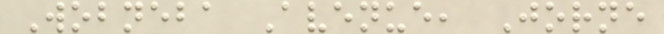Wobneba Avenue, Jorne
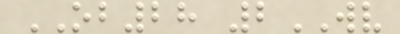OB28 2WV
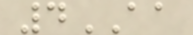4AA
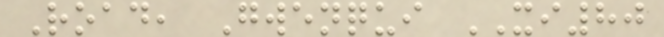Road, Gwenqui XI80
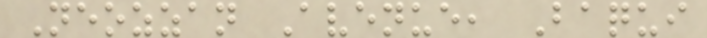Neozzan Avenue, Baqui
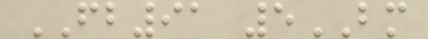FB91 5BM
